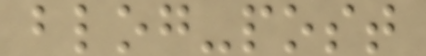blog-post
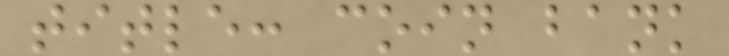title: coin bank
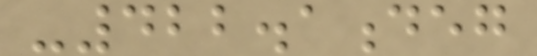-422.1deg
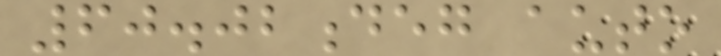60.02deg auto
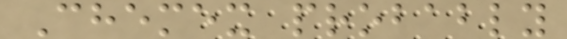Chemex probably
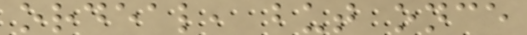ordeal, but once
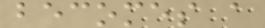becomes a
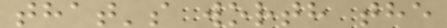that's worth the
